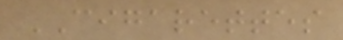CIGARETTES
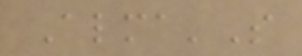Alma'S
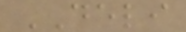DELI
